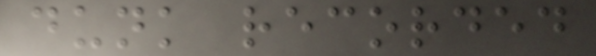dunk recorded
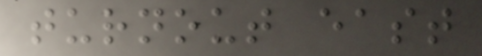turnout east
